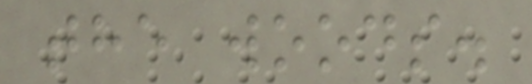the woods.
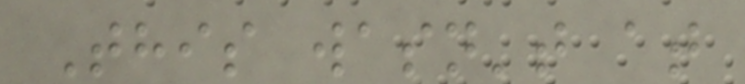This wasn't at
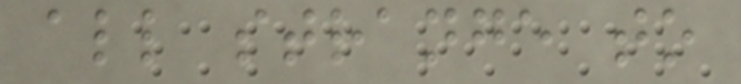all strange to
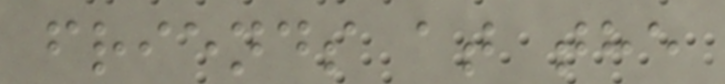friends at the
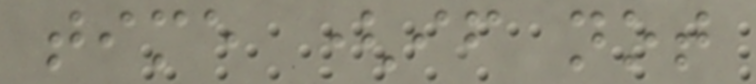time (if not
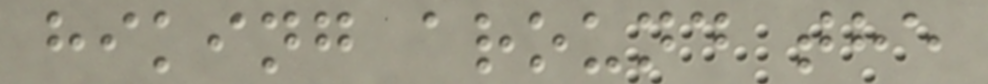hiking around the
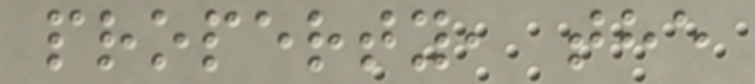property, the
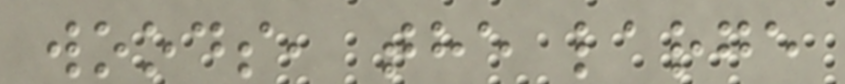woods, the large
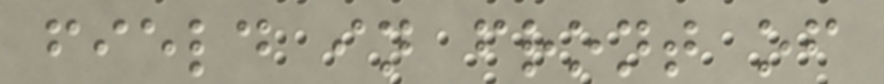field in front of
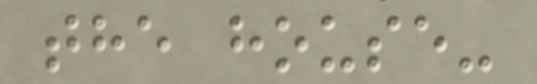the house-
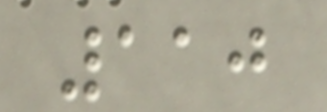110
